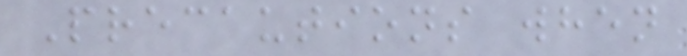Precautions when
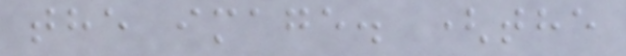the image. (the
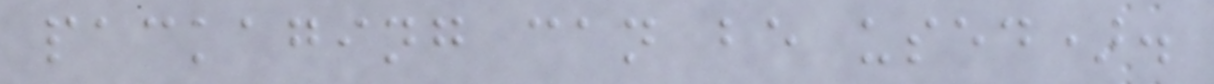packaging can be used).
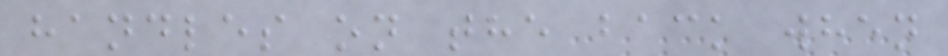handles on the back when
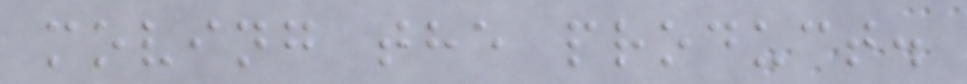moving the product.
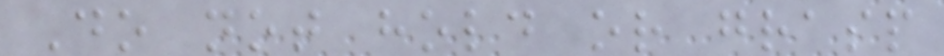Do not hold or grasp
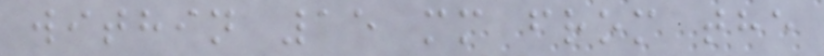within 15 mm from the
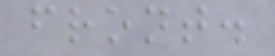front.
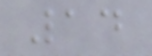14
